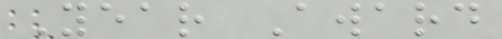Year Award
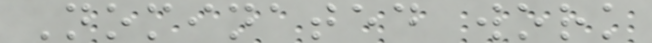Nominated work
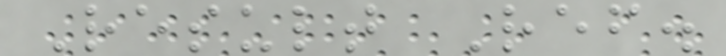Result Ref.
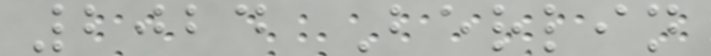2024 Berlin
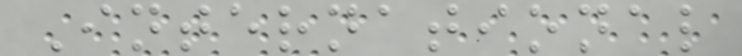International
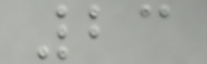23
